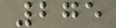275
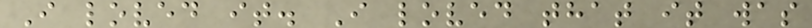I loved it. I loved that it was
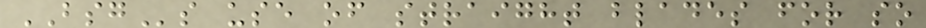BSGs use of straight blades for so
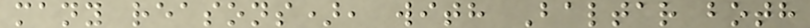many reasons), with Baltar both
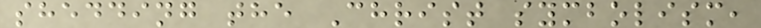shedding the Christ symbolism,
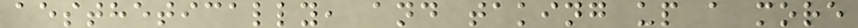aesthetically, and taking up a more
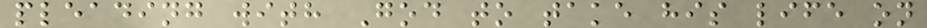pleading with God to take his life on
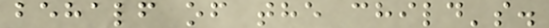behalf of the child's.
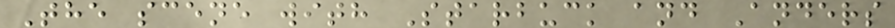The scene with Starbuck and Anders
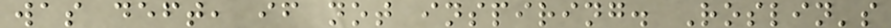was deft, if not inspiring. Roslin's
